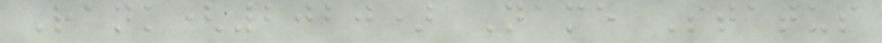Rank(2020) Name Status
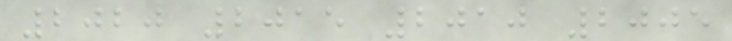2020 2015 2010 2005
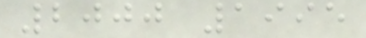2000 1995
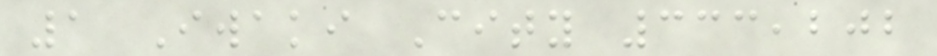1 Iwaki City 333,202
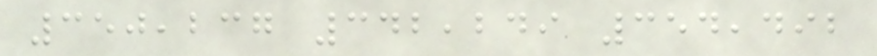350,237 342,249 354,492
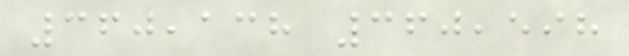360,138 360,598
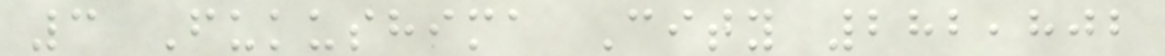3 Fukushima City 282,802
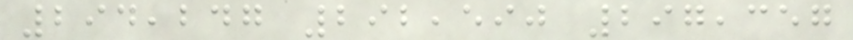294,247 292,590 297,357
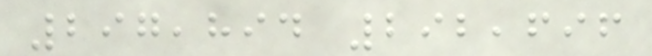297,894 292,696
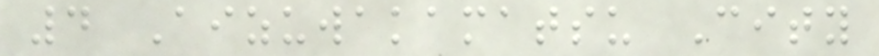4 Aizuwakamatsu City
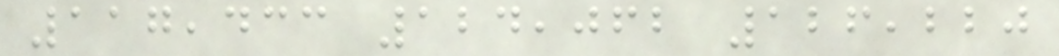117,433 124,062 126,220
